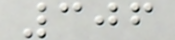306
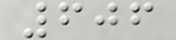606
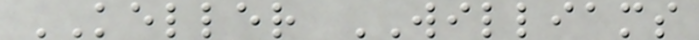KELLER WILLIAMS
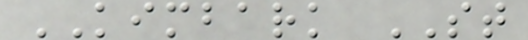KIMBARK ST
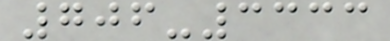706-3333
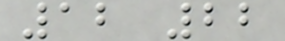12 22
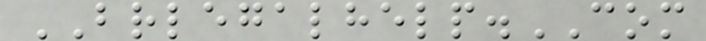BRLEGALHELP.COM
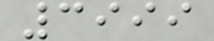3999
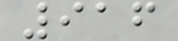916
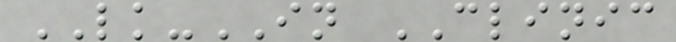LK-IN CLINIC
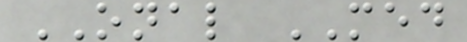ONAL MED
